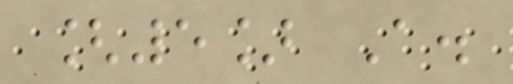[5] A.
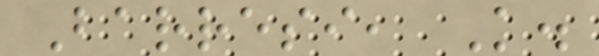Barresi, K.
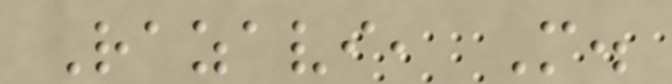Razavi, M.
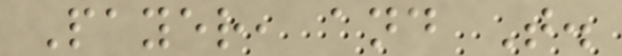Payer, and T.
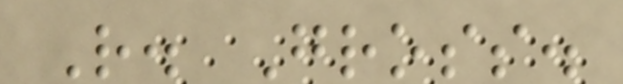R. Gross.
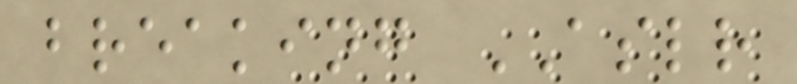breaking ASLR
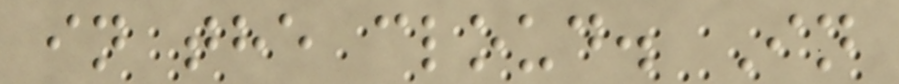in the cloud. In
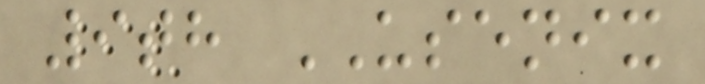9th USENIX
